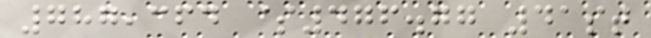787,364 $476.77 41st
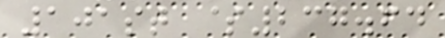101st $237.64
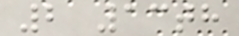2 13th
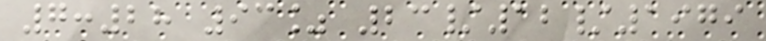7:28 93% 23/12/1979
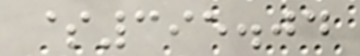$395.04
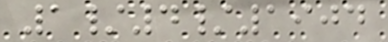1/4/1904
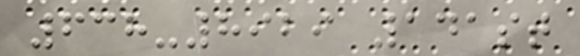638-8929 141st
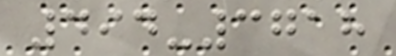494-3718
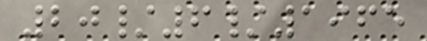20/6/1965
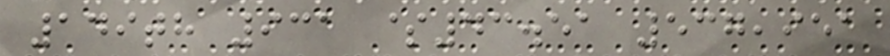149th 931 $43.51 537,951
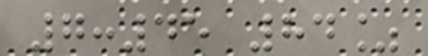7:45 84%
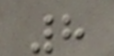8
